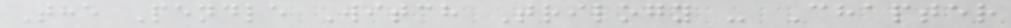The Pendle Witch Trilogy - Chapter
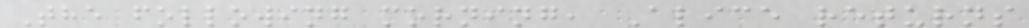The following morning, Alice returns
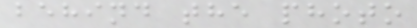behind the photo
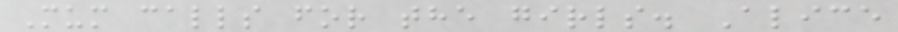Mum calls for the girls. Alice
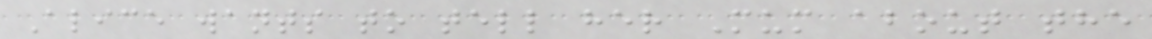Alice wants to tell her Mum about the
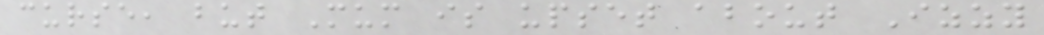curse, but Mum is upset about Izzy
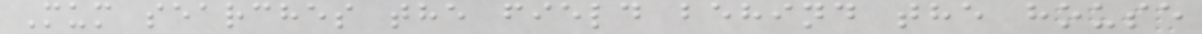Mum searches the field behind the house
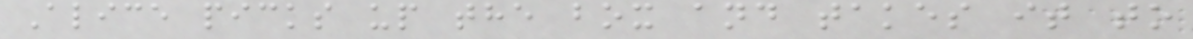Alice picks up the box and takes it to
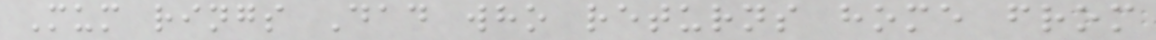Mum rings Dad who returns home from
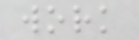work
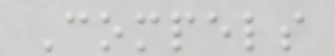Compels
